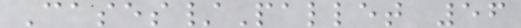Cases/Pallet 56
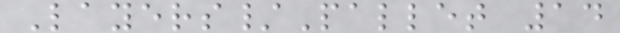Layers/Pallet 14
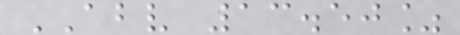ABV 13.50%
